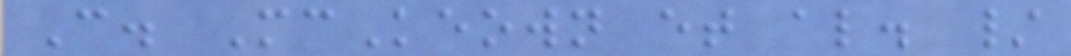C. McKeown et al. /
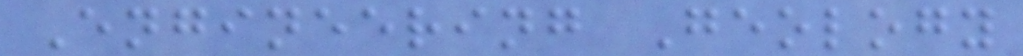Engineering Geology
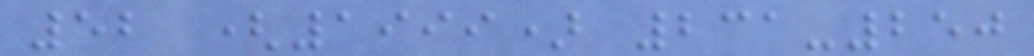52 (1999) 231-250
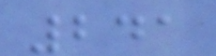241
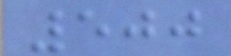500
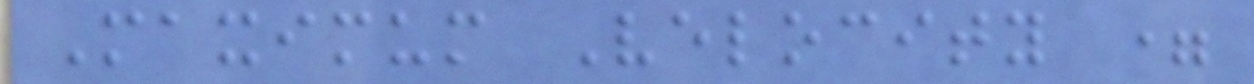Maximum Velocity =
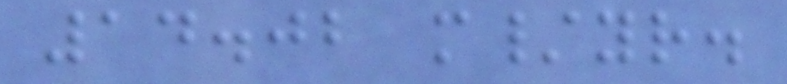14.02 m/yr.
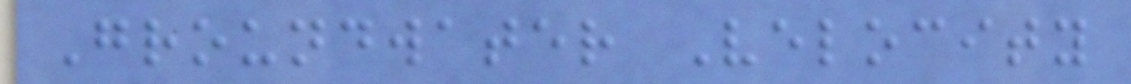Groundwater Velocity
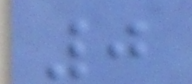0
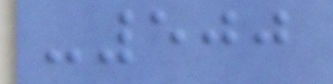-500
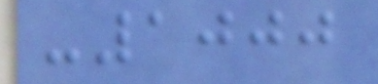-1000
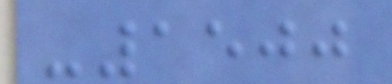-1500
